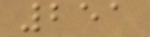251
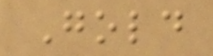Gold
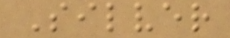Silver
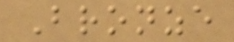Bronze
